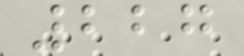227
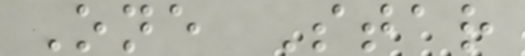One Star
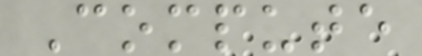Compute
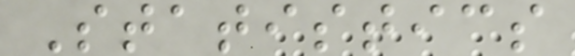Statistics
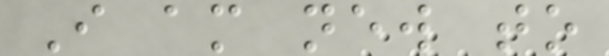I am new to
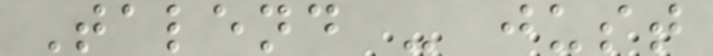Talend - just
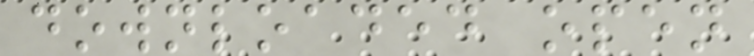downloaded open
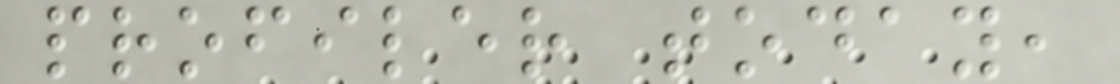profiler today,
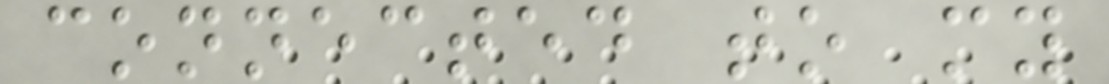connected to my
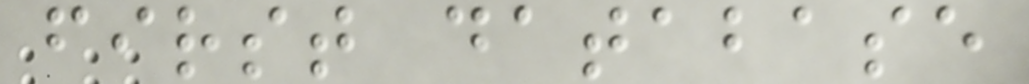first database
